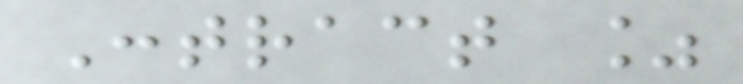Contract %
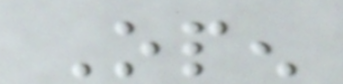Open
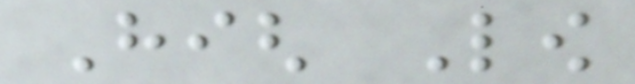High Low
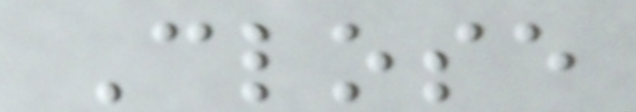Close
